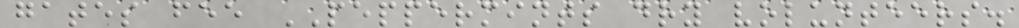gates fee PEPPERMINTS dry volunteers.
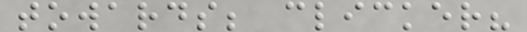towards; clicker?
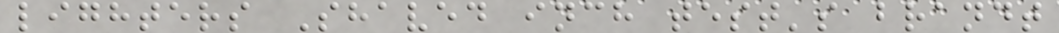lighters Shaved inch test's brandt
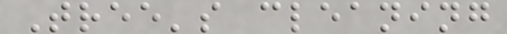Tree's cleaning
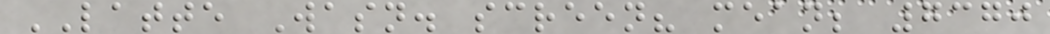LATTE Wasn. screen? mean; 7370
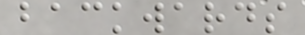backwards
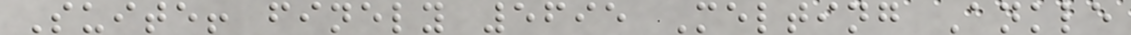Suite! finely 5695 Melting Ankle
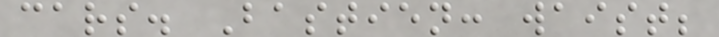cars. Bastien: waist;
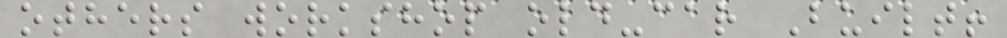others workshop old-car Built!
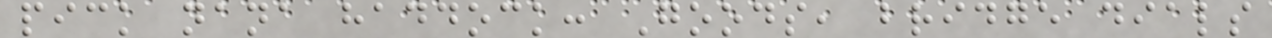pick nana haddock: Goods, bridge dials
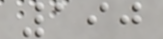190
